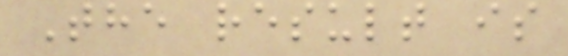The result is
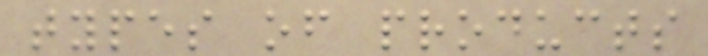types of products
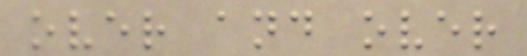over and over
